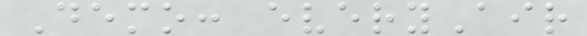Demo: everyAir
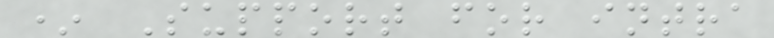* Support for intra
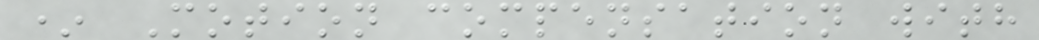* Motion compensation with
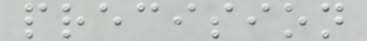precision
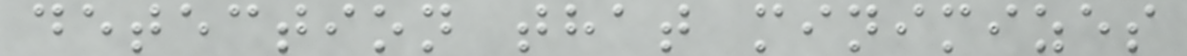detection that minimizes
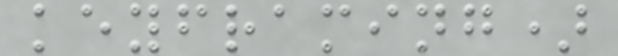keyframing)
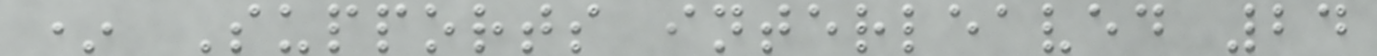* Supports interleaved 24
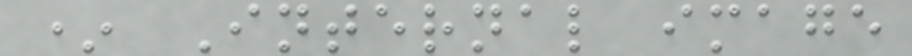* Internal image
